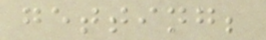getting;
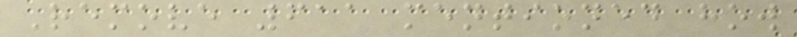Remove 611 mentioned how
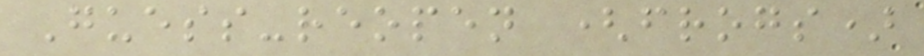Guess-reopen (frogs)
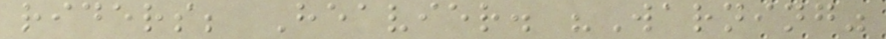riders; Heavier. "Warning"
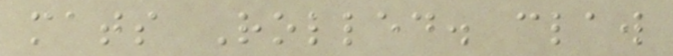mats Rolled. claw
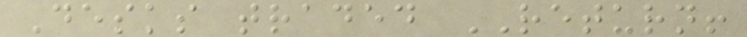Desks traded RETURN!
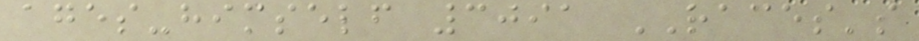ages-himself 3091 RACES's
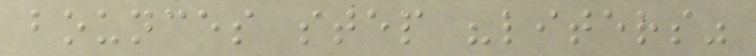bounces step "liters"
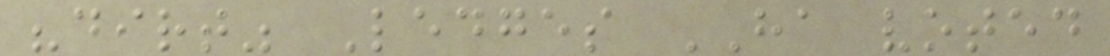"dirt" Ledges HA voted
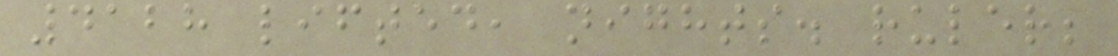4128 lifted, nights. ruler;
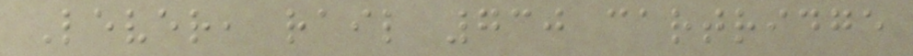Lever, rail 730 cartridge
